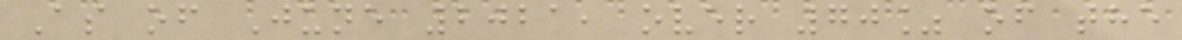As of June 2021, over 70% of the
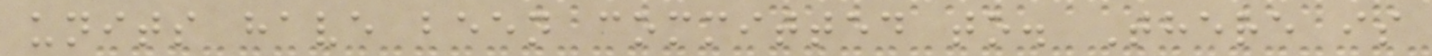units have been committed to. There is
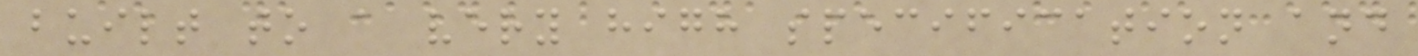built to a very high specification and
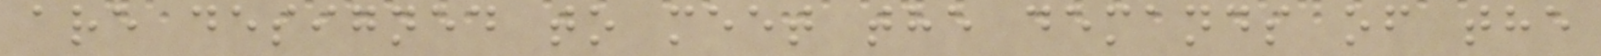are designed to meet the demands of the
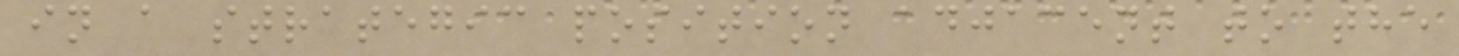in a strategic position adjacent to the
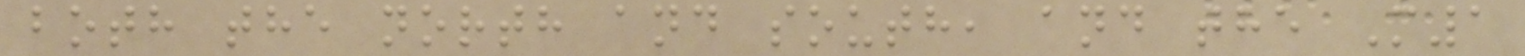both the north and south, and the M1
